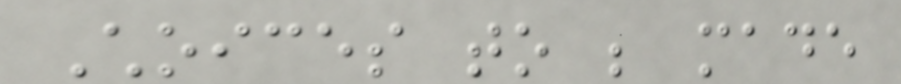Choices to be made
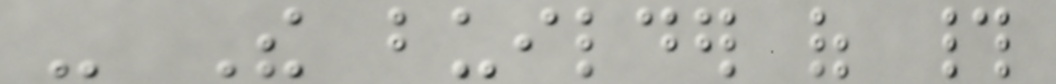- The builder of #
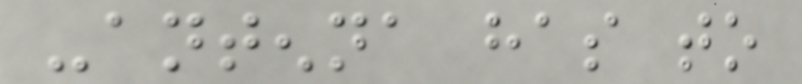-antenna has to
